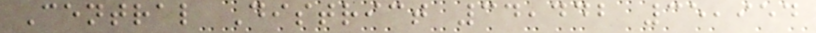Central District 34,442 35,954
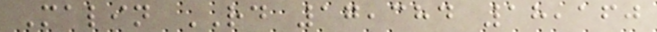Malin RD 17,384 18,160
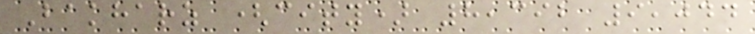Bakharz (city) 8,392 9,044
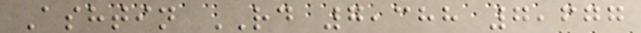Ashtin RD 7,388 7,677
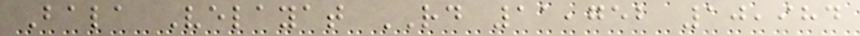Bala Velayat RD 11,752 10,984
